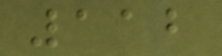112
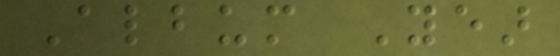Album Year
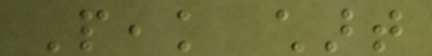Peak chart
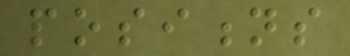positions
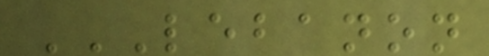LEBANON
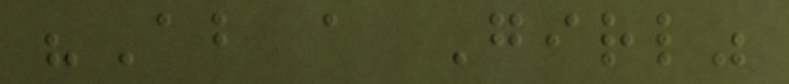"About a Girl"
